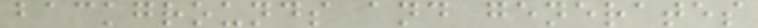backgrounds and generates
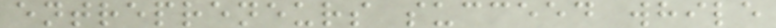entrepreneurs succeed while
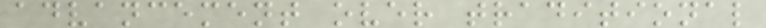advancement over traditional
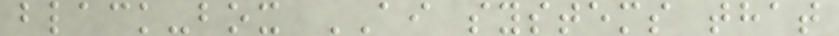black-box AI systems that
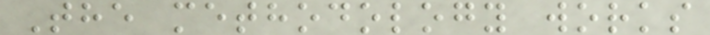The methodology works
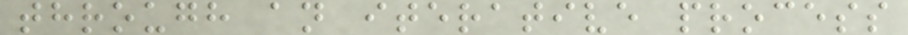through an iterative process
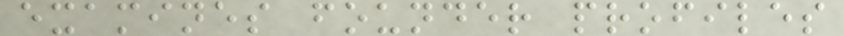examines founder profiles
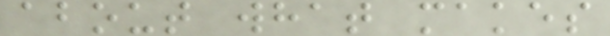about what makes
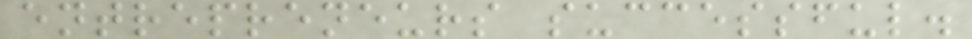entrepreneurs successful.
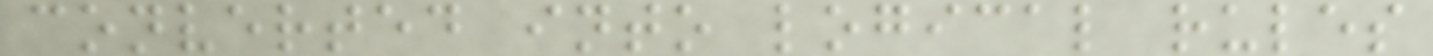converted into logical rules
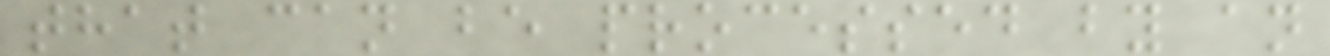that can be processed by an
